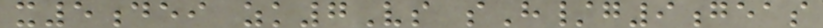x5dei zk7Vs sH/g9geas
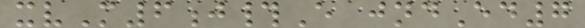xvM6j#E jndEd7
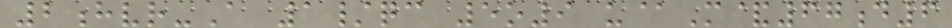2hvr-A 1/qc 5o9 u@M&67d6
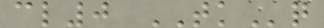cl0 TKq
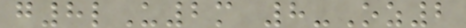g8lU2m 8-Oz2
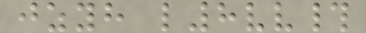jzyh l8vv#
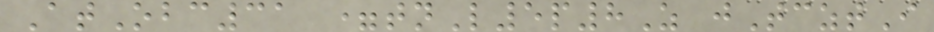AtObc31 =tnL5p8Z jTcztI
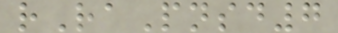rRaPnsd7
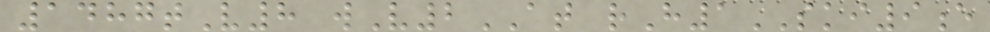1487tV8 wV2AT rH1SKI9e
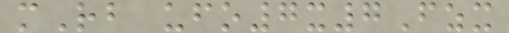mRb ufo7x7Fzx
